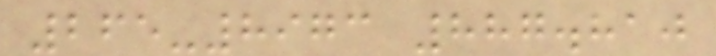265-8973 887.810
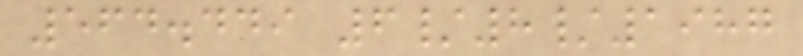564.449 6/8/1987
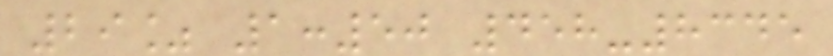29% 1:50 458-8345
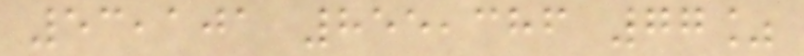53,101 855,386 77%
